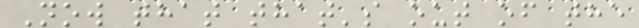Now that that's out of the
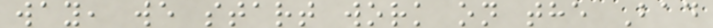way, we start work on the Bad
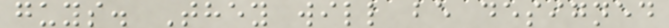guys. They will be designed
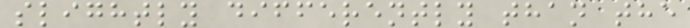slightly differently than the
